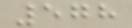578
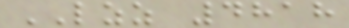LZZ 4818
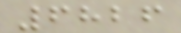6826
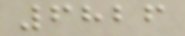6826
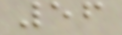56
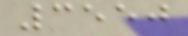3550
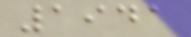1941
